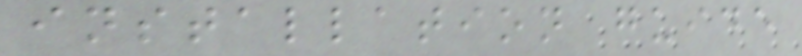installation guide
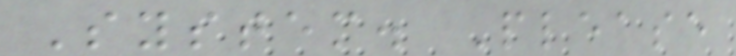System. Please
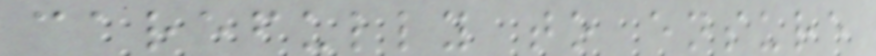carefully to ensure
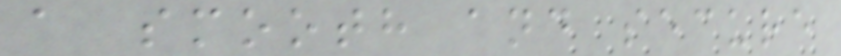a smooth and secure
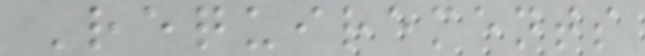Requirements
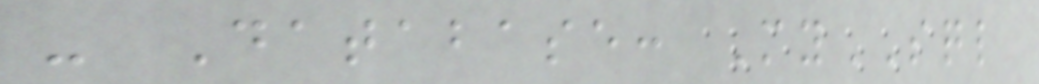- Database: MySQL
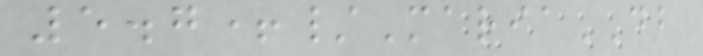5.7+/MariaDB
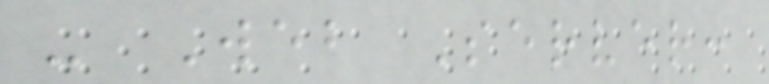- Web Server:
